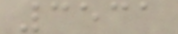3531
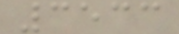3533
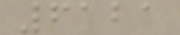6121
